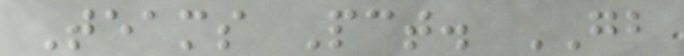Teams Pct. GB
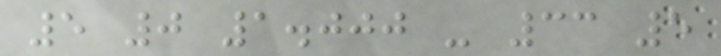5 0 1.000 - 33 5
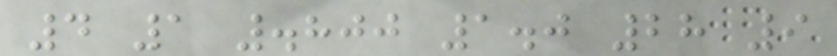4 1 .800 1.0 28 9
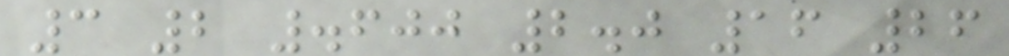3 2 .600 2.0 16 26
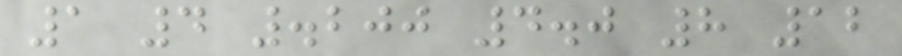1 4 .200 4.0 8 12
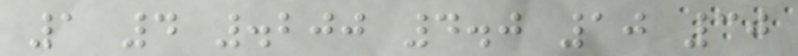1 4 .200 4.0 10 30
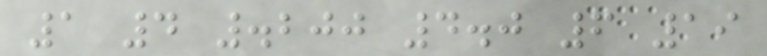1 4 .200 4.0 6 19
